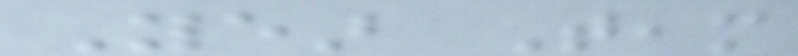Year Team
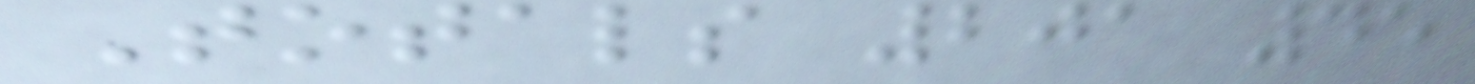Totals 201 45
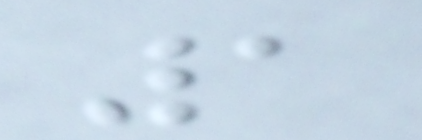1
